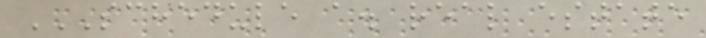SCHEDULE A. REAL ESTATE
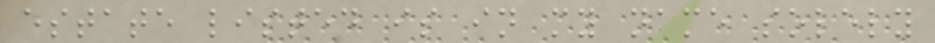estate listed is in my name solely
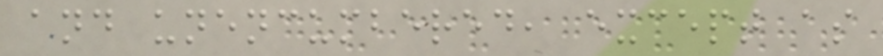and unencumbered, except as
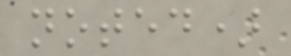noted)
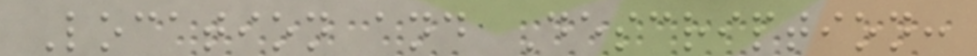Location and Description:
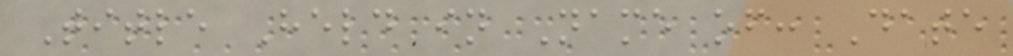Title Held in Name of: Date
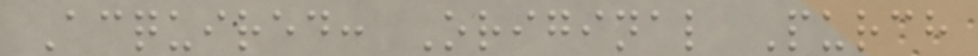Acquired: Original Purch
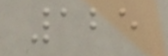125
